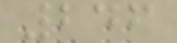246
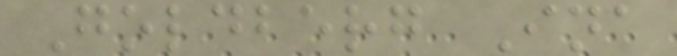Goldberg Ina
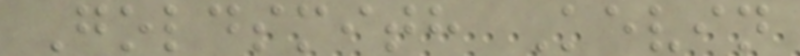Goldsmith Kevin
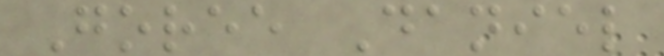Goree Daniel
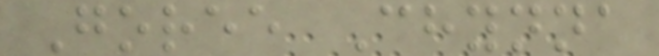Goree Chynna
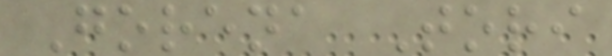Gorena Tori
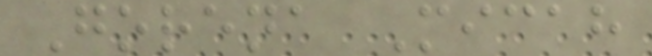Gorena Micah
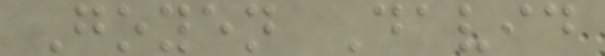Goyen David
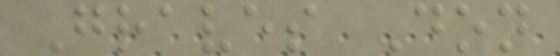Graves Don
